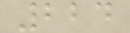224
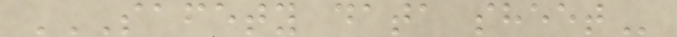SAFETY DATA SHEET
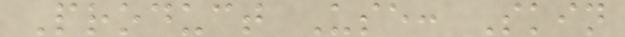Product Use: Skin
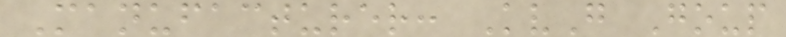Manufacturer: KvG Goup
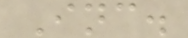Inc.
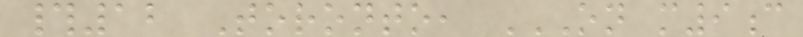#12 Toronto, ON M9C
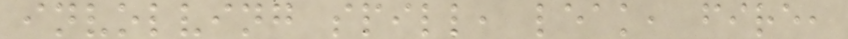involving spill, leak, fire,
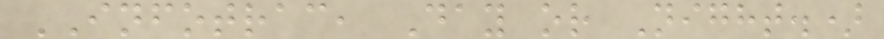INFOTRAC, Day or Night.)
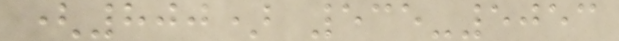(800) 535-5053
